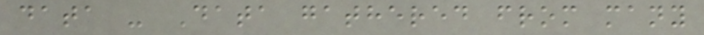data - Data gathered from many
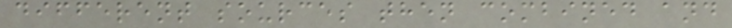different sources then combined and
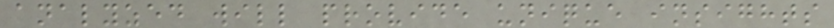analyzed will provide unique insights
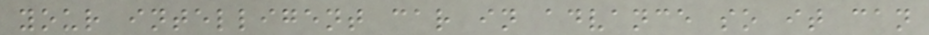your intelligent car in advance so it can
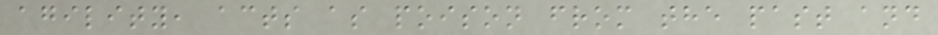agility, acts as poison from the past and
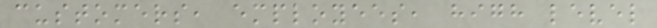customers, employees, high level
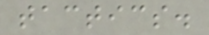tactics.
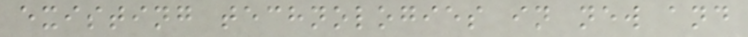existing technologies in new and
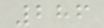286
